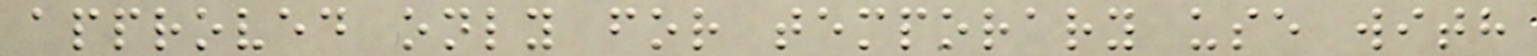approved only for temporary use with
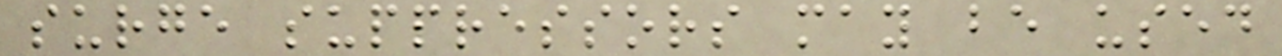surge suppressors may be used
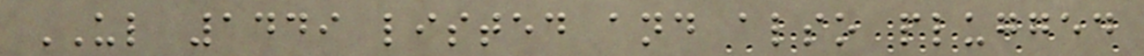UL 1449 listed and also plugged
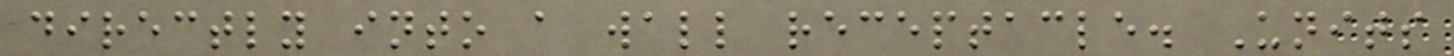directly into a wall receptacle. Units
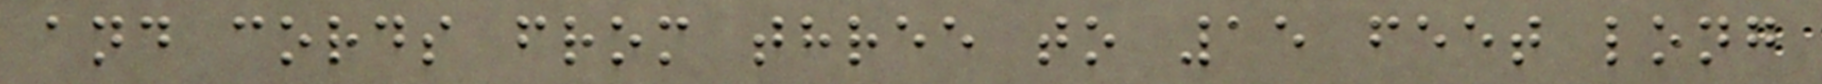and cords from three to 15 feet long
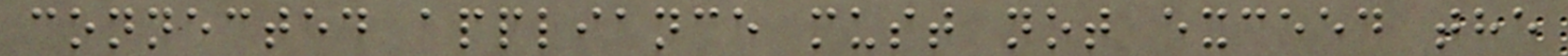connected appliance must not exceed the
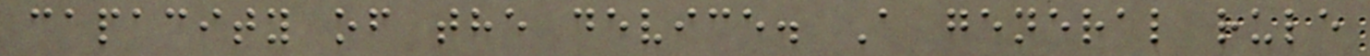capacity of the device. A general rule
